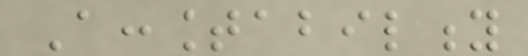Accountability
